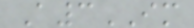A3IM
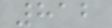812
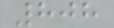808
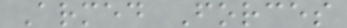Armed Forces
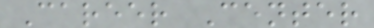Career Center
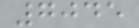7045
